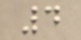4
